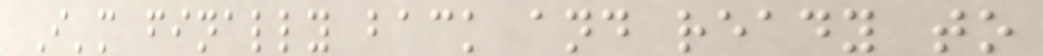I'm finally back and ready to
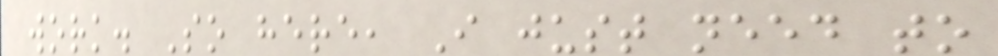work. So here, I just need to
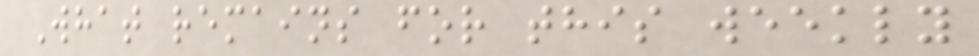What remains for this weekly
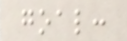goal:
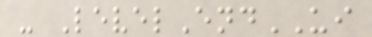- LevelEndUI
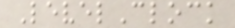LevelClock
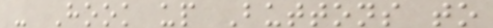- Hook up Buttons to
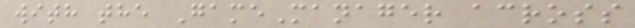with the GameManager across
